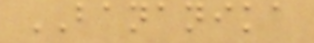BANANIKA
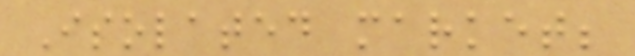Isolated market;
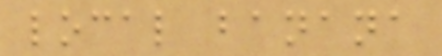local banana
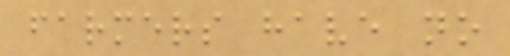farmers have no
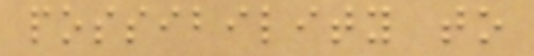possibility to
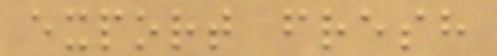export fresh
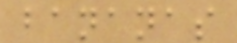bananas
